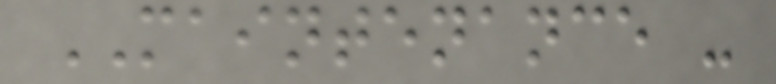MAINTENANCE -
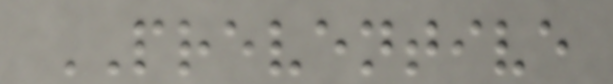PREVENTIVE
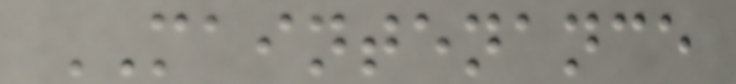MAINTENANCE
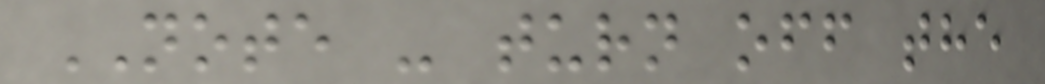NOTE - turn off the
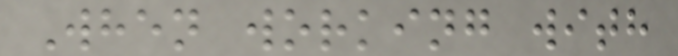When working with
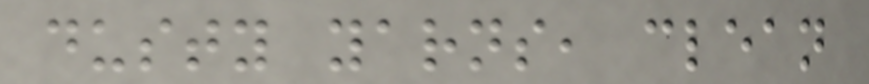dusty yarns, clean
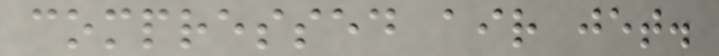compressed air jet.
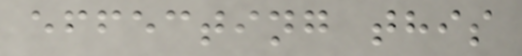effecting this
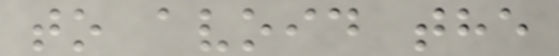to avoid the
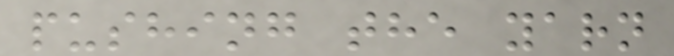pushing the yarn
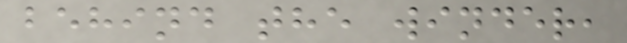behind the winder,
